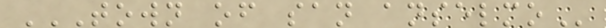TOWN OF SAN ANSELMO
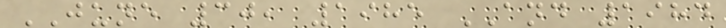JUNE 30, 1985 AND 1984
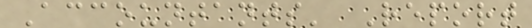Accountants' Report
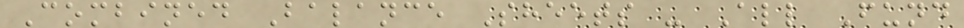Combined Balance Sheets - All Fund
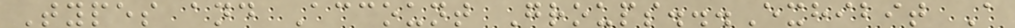Types and Account Groups...Exhibit A
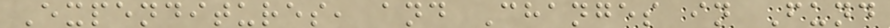Expenditures, and Changes in Fund
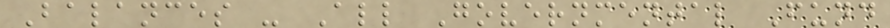Balances - All Governmental Fund
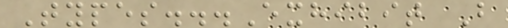Types...Exhibit B
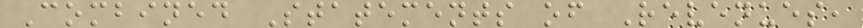Combined Statements of Revenues,
